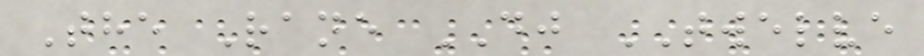The Rane DJ TWELVE
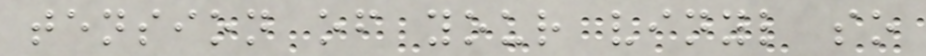tension of your vinyl so
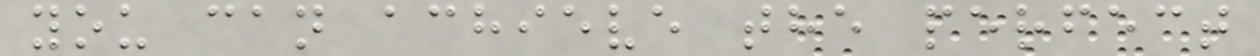you can achieve the perfect
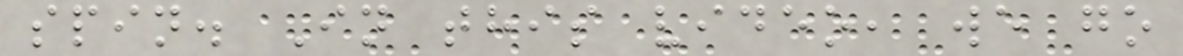spin. In this video, we go
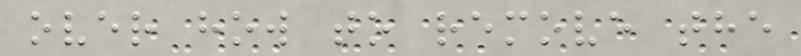over how to remove the
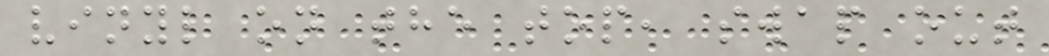vinyl on the top, swap out
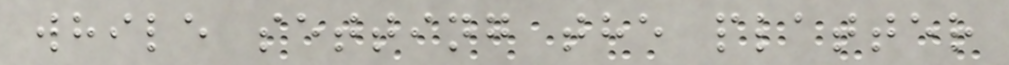while setting the platter
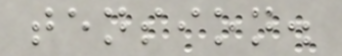tension.
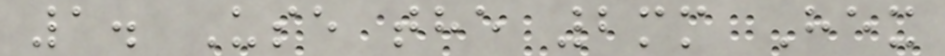1. Use the 2mm Hex
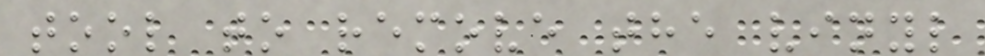tool to remove the vinyl
